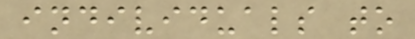individuals to
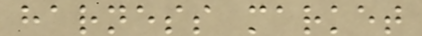harness market
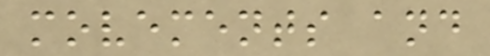movements and
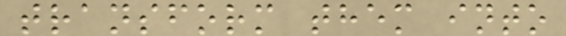transform them into
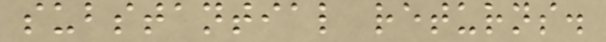substantial returns.
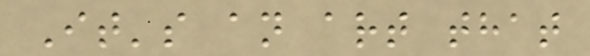It's an art that
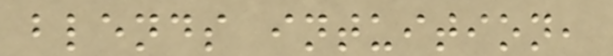blends intuition,
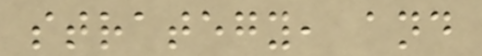strategy, and
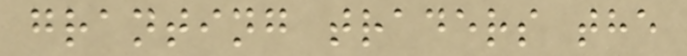granting traders the
